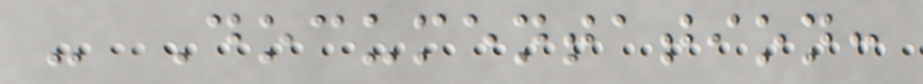- Documentation:
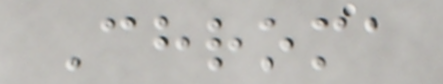Chroma
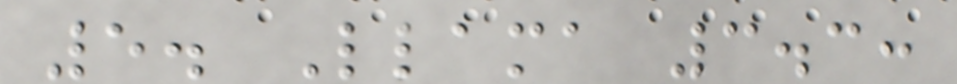5. Llama 3.3:
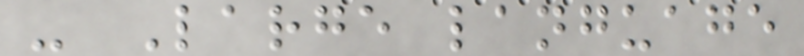- Large language
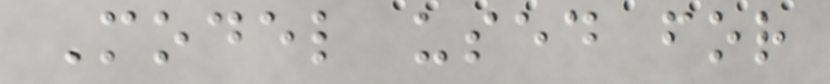Model used for
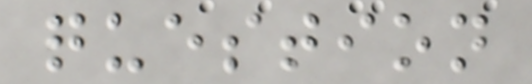question
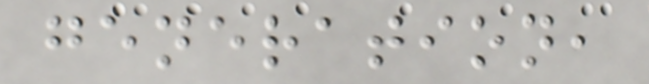generation,
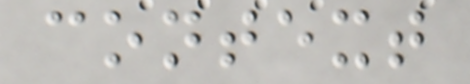context
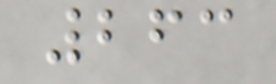263
